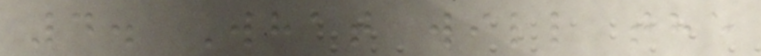4. What will the
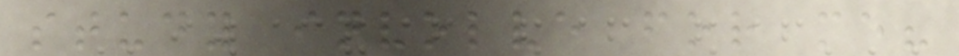study involve for me?
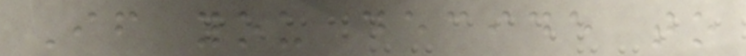If you decide to
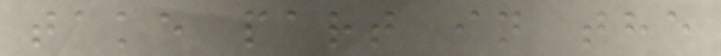take part in the
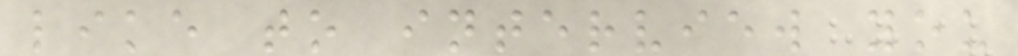like to interview you
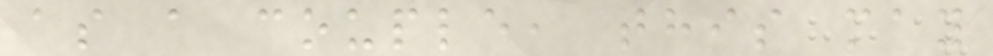as a couple, this may
